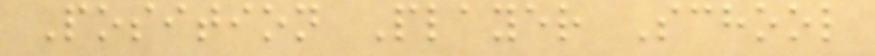Position Player School
